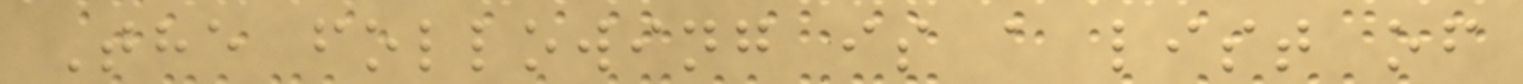The following is a list of
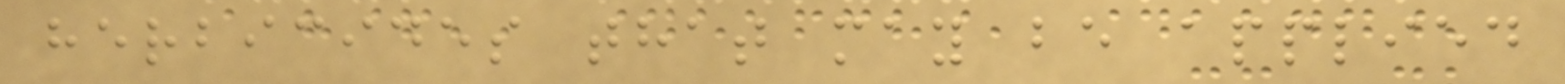herbicides that may be applied
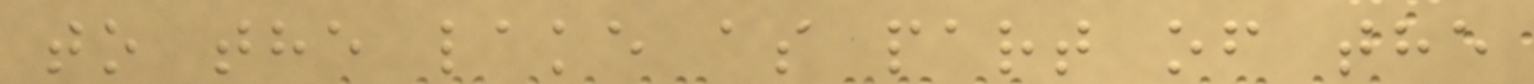to the lake as part of the
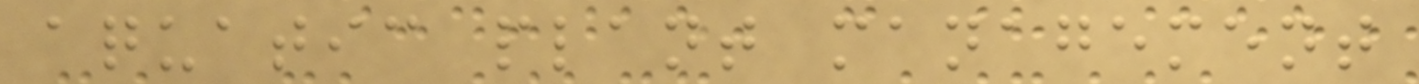aquatic plant management
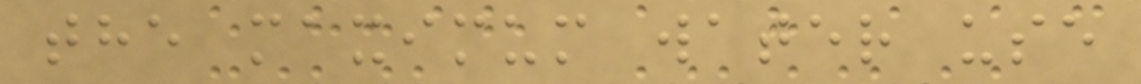the maximum water use
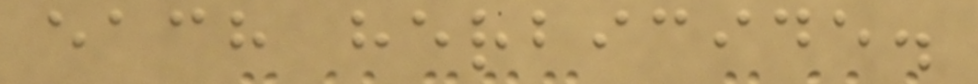each herbicide.
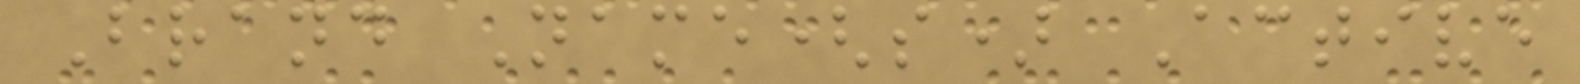Brand Name(s) Active
